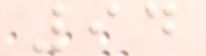94
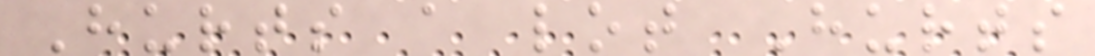Hurts a lot Hurts
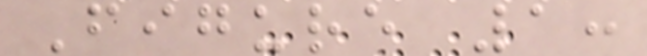Figure 1:
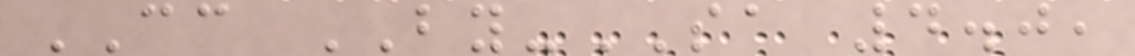CC BY-SA 4.0,
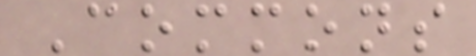Commons
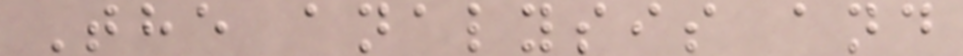The analysis and
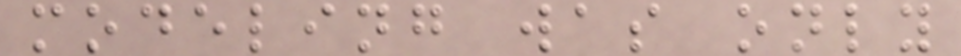modeling was only
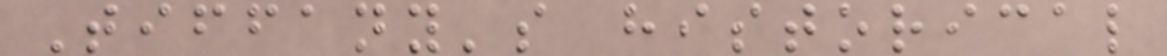Tiffany's historical
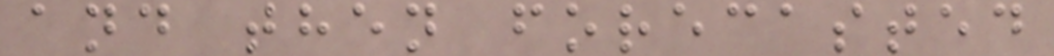and then forecasted
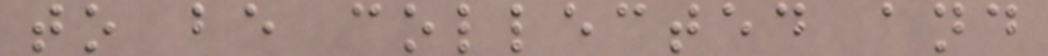to be collected and
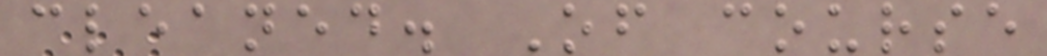cleaned. Of course
